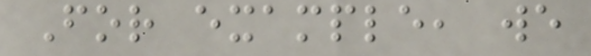For example, we
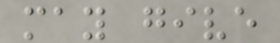may give
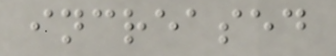increased
